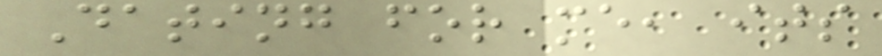Dating for me, its
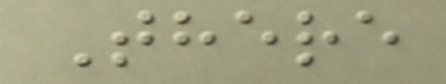There
